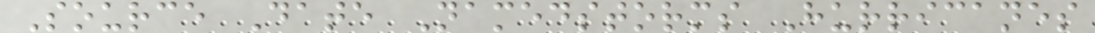Source Date Namedstorms Hurricanes
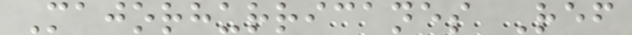Majorhurricanes Ref
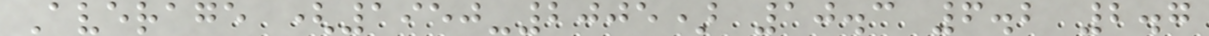Average (1950-2005) 10.3 6.2 2.7
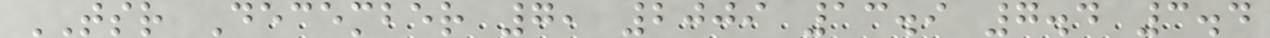TSR December 7, 2009 13.9 7.4 3.4
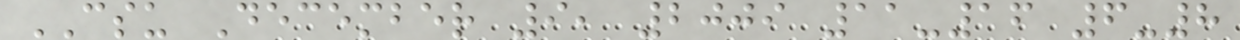CSU December 9, 2009 11-16 6-8
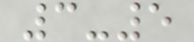3-5
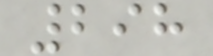298
